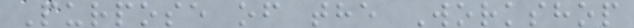Purpose of the Workshop
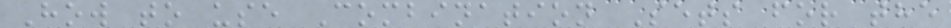How to use Combination Sets for the
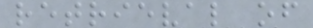retrieval of
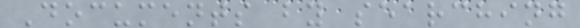Documents by searching
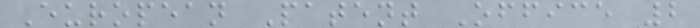European Patent Office 2
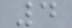4
